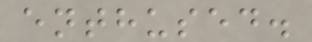enthused.
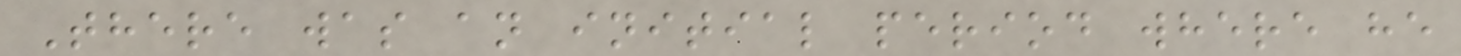There was an initial period where he
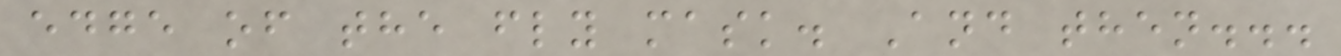edge of the fly mask. And then...
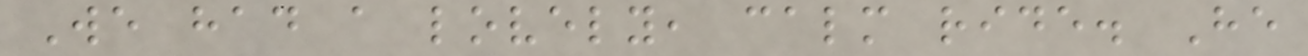We had a lovely, calm ride. He
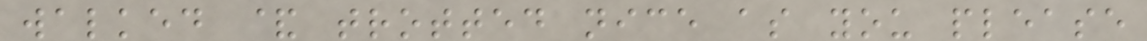walked & trotted nice as you please
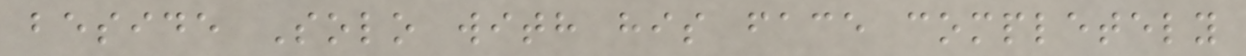beside Solo with his face completely
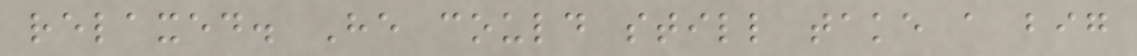relaxed. He could still take a big
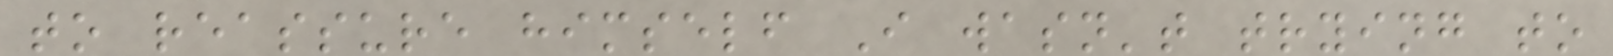to reassure himself I wasn't trying to
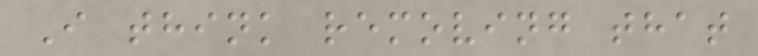I think removing that
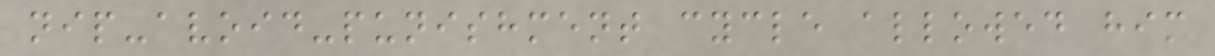nip-avoid-punishment cycle allowed him
